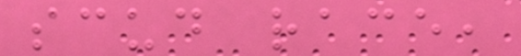scud race,
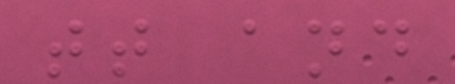tt and
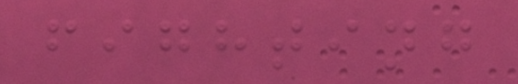fighting
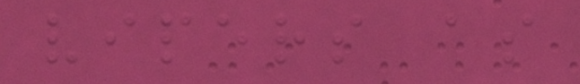vipers as
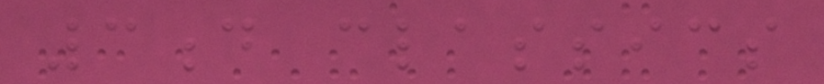3d classics
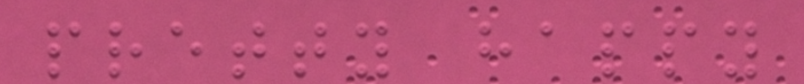pretty happy
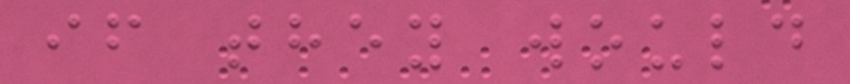if they would
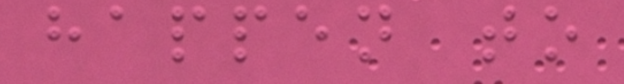happen to
